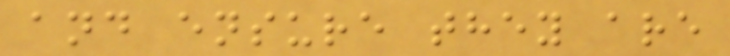and ensure they are
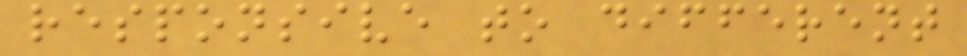responsive to different
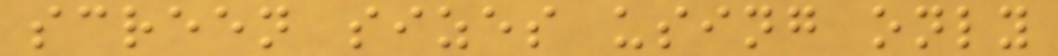screen sizes using only
